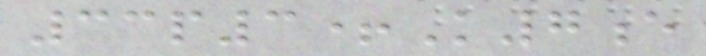33p3+K7e
